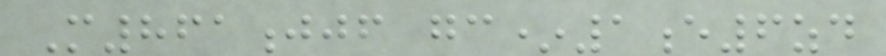M861jjf gc*1e6zd
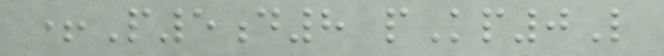+P5d8 pKp0L
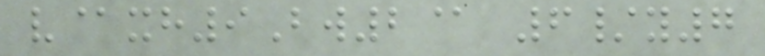v@xh9Bw2@ 6/y7
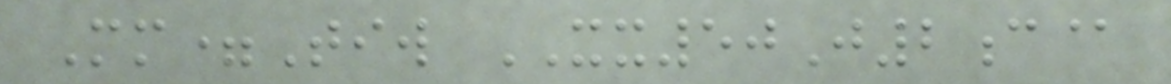Mm=Tiw XX50J2c@
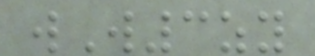wW3zy
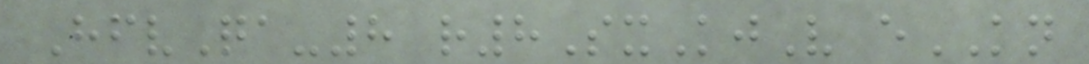HfvQa-8 r8SxKjV eKN
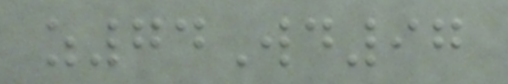z74Wd97
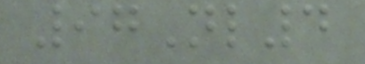97Nl4
